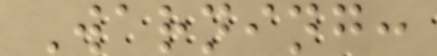Warning:
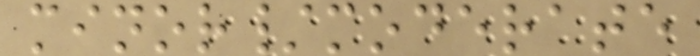minor/moderate
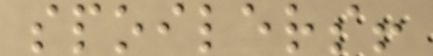spoilers!
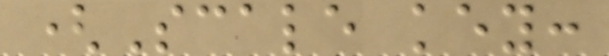(Scale key:
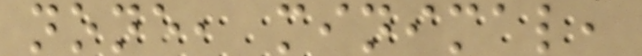none, minimal,
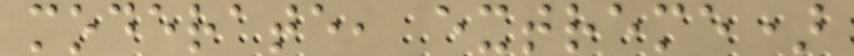moderate, extreme)
